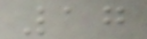17
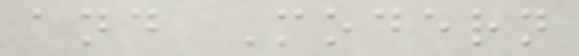and Modern
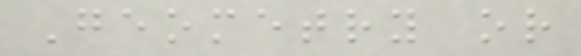Geometry or
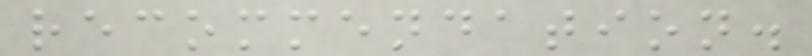recommendation.
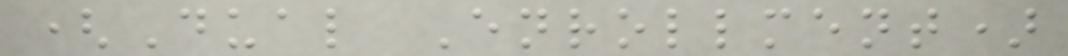(Dual Enrollment)
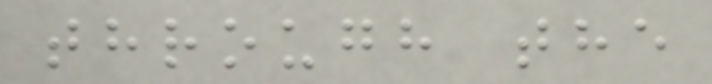through the
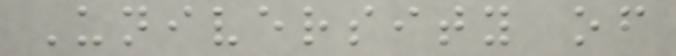University of
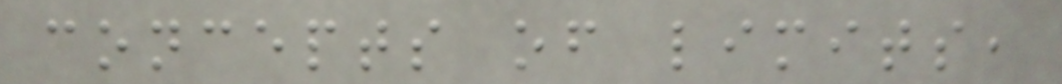concepts of limits,
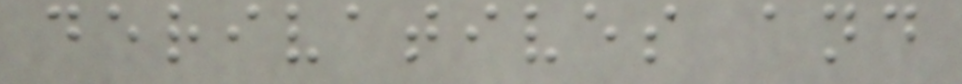derivatives and
